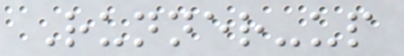Runner-up
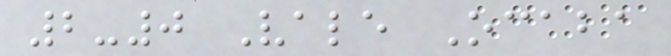2-0 Vale Ocaba
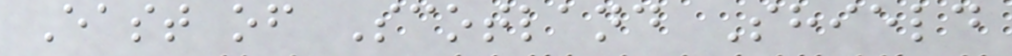East of Scotland Shield
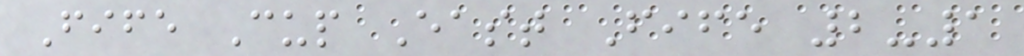Fife Cup East Fife 2-1
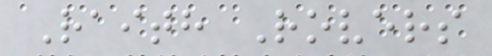Raith Rovers
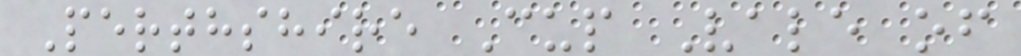Perthshire Cup Vale of
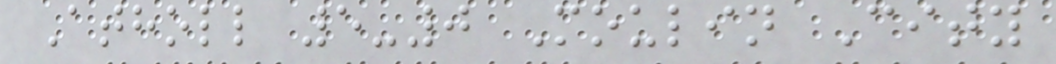Atholl 5-0 Moulin City
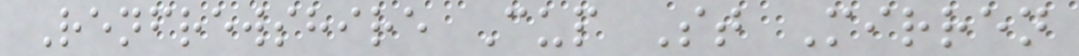Renfrewshire Cup St Mirren
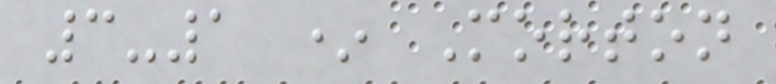3-1 * Morton
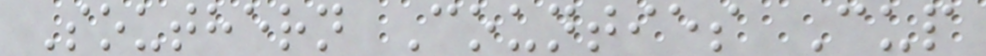Southern Counties Cup
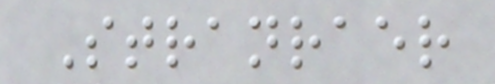Stranraer
